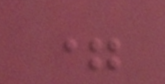=
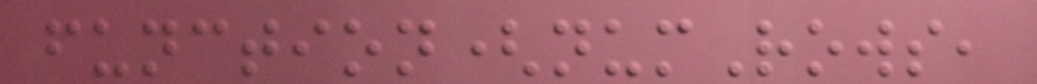function(numRows,
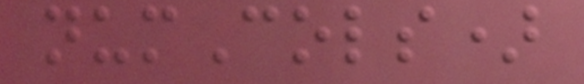numCols)
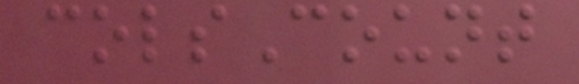colsCount
